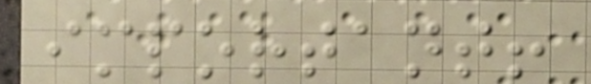important!
